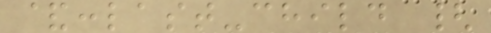&:last-child {
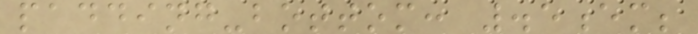padding-bottom: .5em;
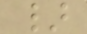}
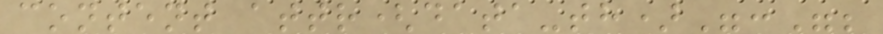content attr(data-th)":";
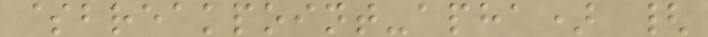$breakpoint-apha) {
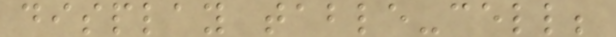display table-cell;
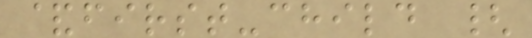&first-child {
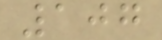107
